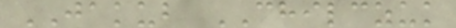JAKUB CHILCZUK
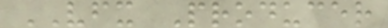VFX Producer
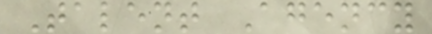Talent Agency
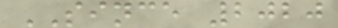SINCE 2020
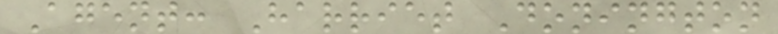Agent: Harriet Donington
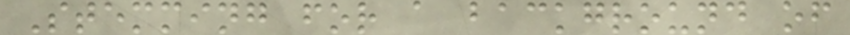Stemming for a background of
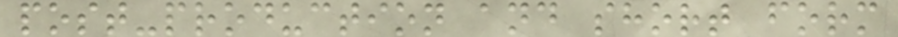post-production and short form
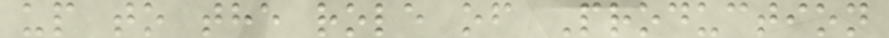up to the role of Production
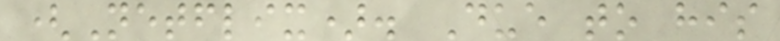(Netflix). Due to his
